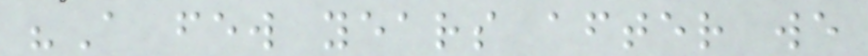"A few years after we
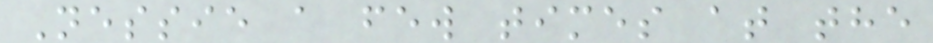Nessie a few times at the
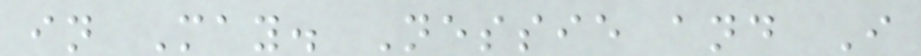in May. Nessie and I
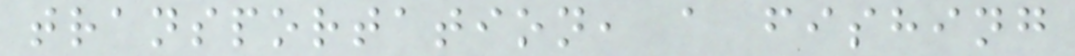transportation, a fishing
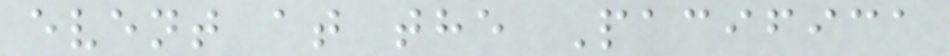event at the Pacifica
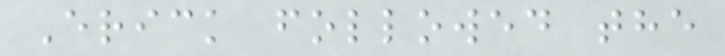Erick followed the
